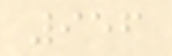956
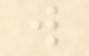w
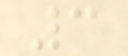3
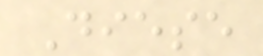Diese
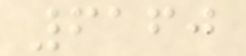6160
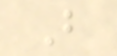B
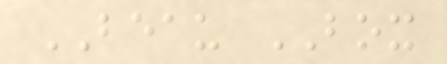BEAU BOX
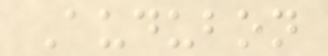Audubon
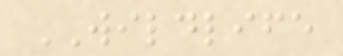WILDLIFE
